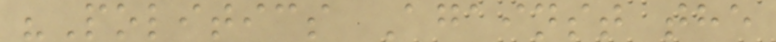"Politics Against the
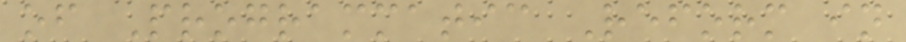of Programmatic Reform in
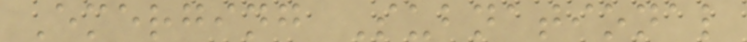Emerging Subnational
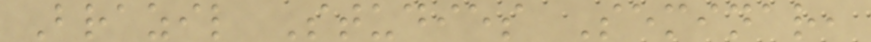Brazil Studies Seminar,
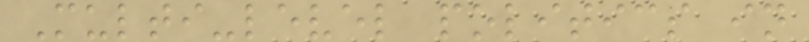Multi-level politics in
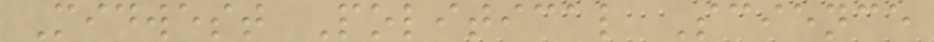Midwest Political Science
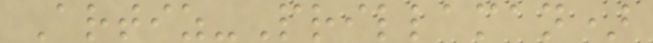Artiz-Prillaman)
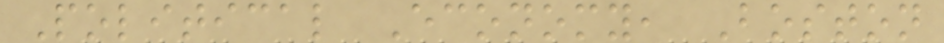Political Economy, Boston
